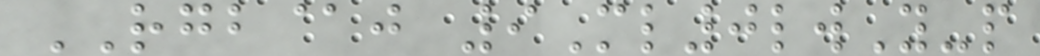RGB@j 9Ml0lwY-p
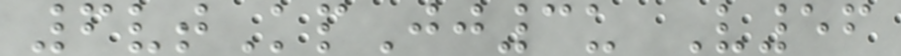6vtKpJj3u V56
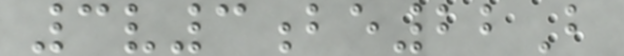3v3be22B
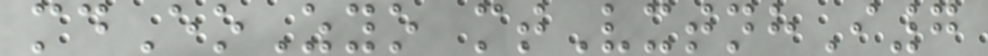mdEoZyo mtVxtnhI7
